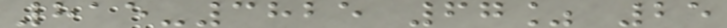815-3825 67% 25
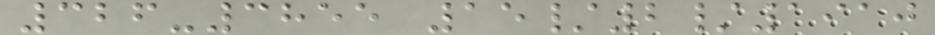326-3855 15/2/1910
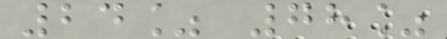24% 78%
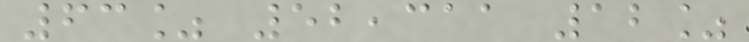63% 52,311 12%
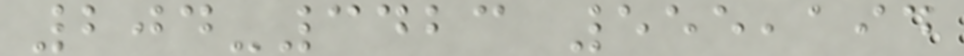204-3423 555,194
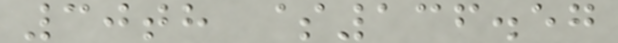30th $136.57
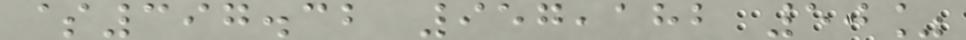$397.32 957,182 50%
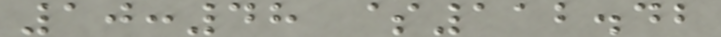10:48 $112.42
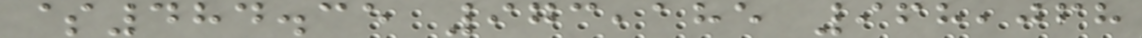$484.35 973,185 968,068
